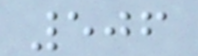506
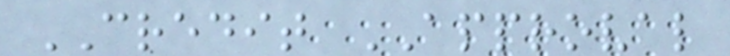CREDIT APPROVAL
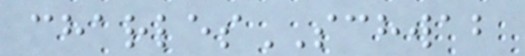charlesSCHWAB
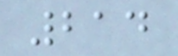214
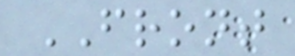FRONT
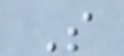S
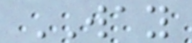WAY
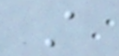A
